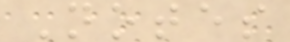Notes
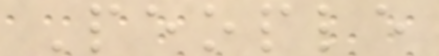People
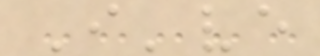I've
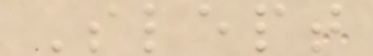Slept
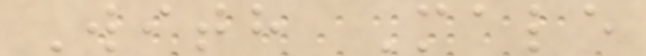With Male
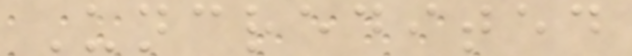Uncredited
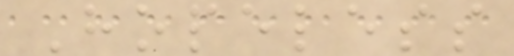Hopeless
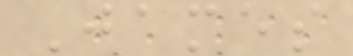James
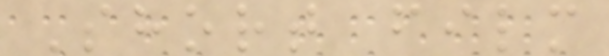Short film
